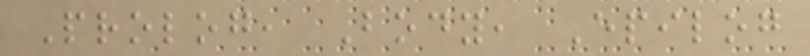Prolog, Body, Epilog
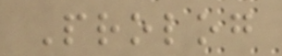Prolog
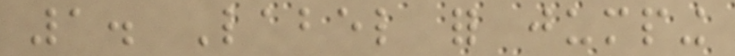1. Label for jumping
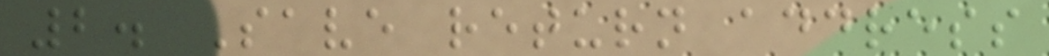2. Save return address
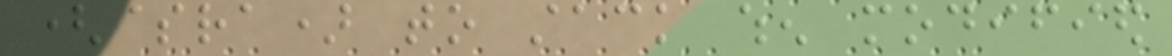($ra) to stack when modified
